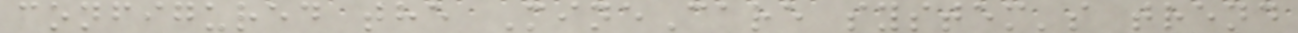configured the MineCare system's trend
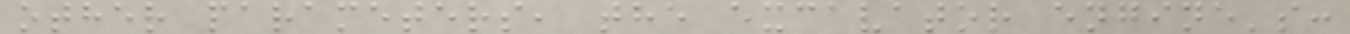other parameters, the excavator engine's:
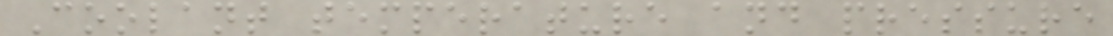Coolant temperature and pressure
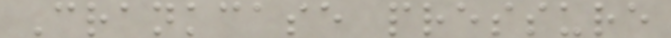Crankcase pressure
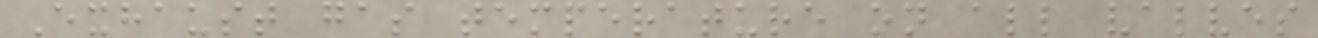Exhaust gas temperature on all valves
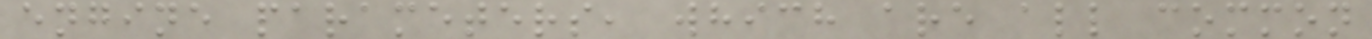engine parameters, which are all common
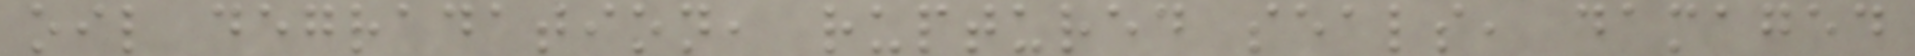oil degradation, ruptured seals, damaged
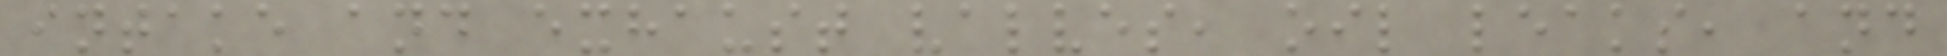intake and exhaust valves, oil leaks, and
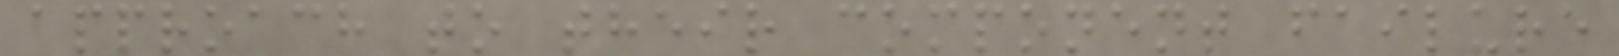approach to their component failure
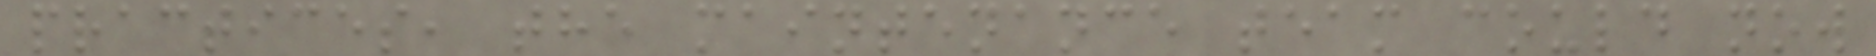practices, the maintenance team could now
